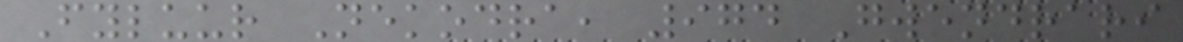Fyluur Nekodra, 974 Gwendrari
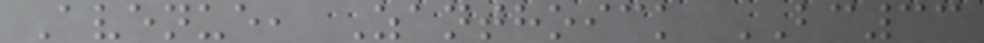Avenue, Zanthoick BC33
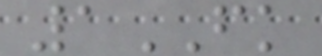1FK
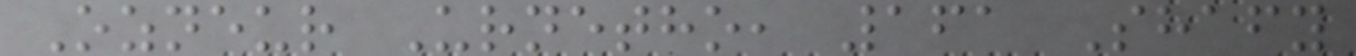Ozneur Urnetho, 161 Shafy
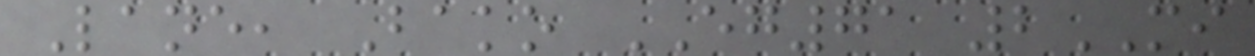Lane, Bako EG71 2MI
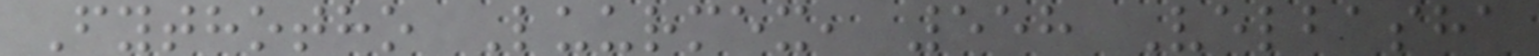Fythotho Luurmex, 558 Velbasha
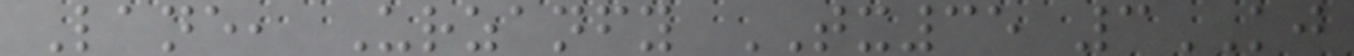Lane, Urzanfy TX35 3KJ
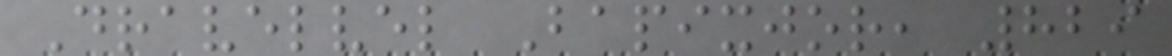Dravelvel Bapixjor, 829
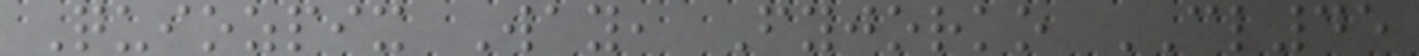Quiozpix Way, Fyjorko CL45
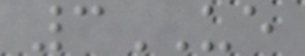3UE
